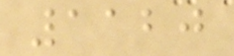1120
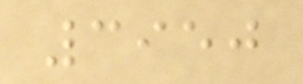3950
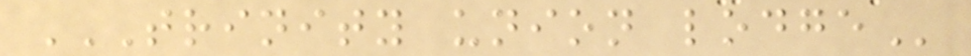TRINITY UNION LODGE
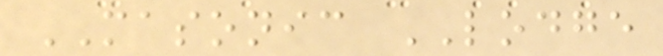MASONIC LODGE
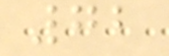72
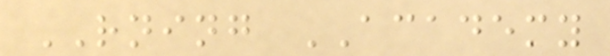RNING ACADEMY
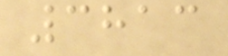3813
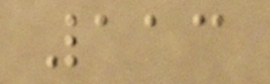113
